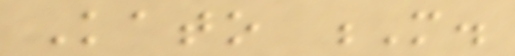Kato M.
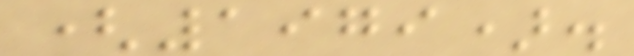(1979).
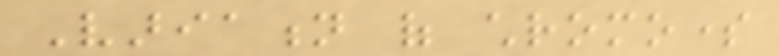Variation of chromosome
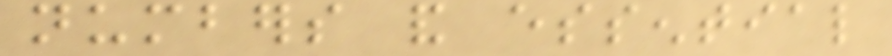numbers and essential
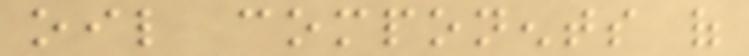oil components of
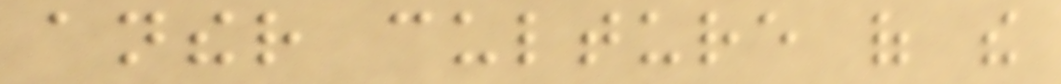anther culture of the
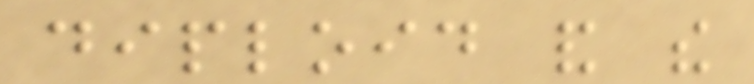diploid and the
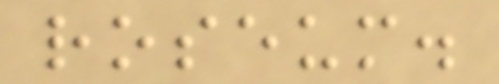roseum.
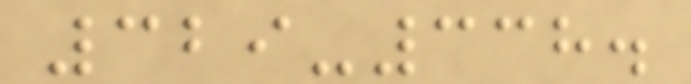329-338.
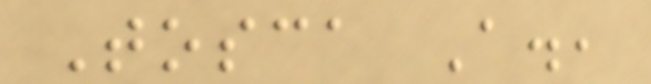Tosca A.,
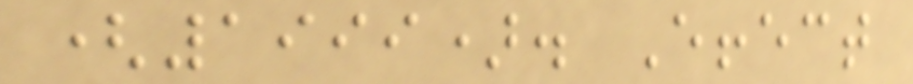(1999). Effect
